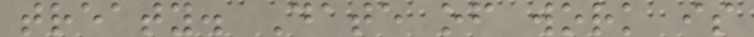treaty. Date of work is
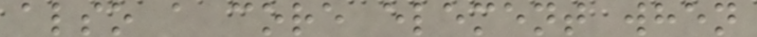also a core element when
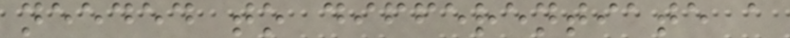needed to differentiate a
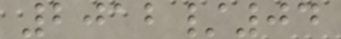2012/04
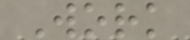Work
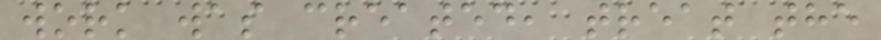work was created, treat the
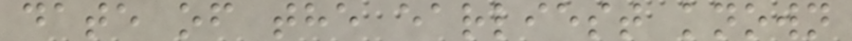date of the earliest known
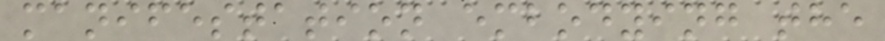manifestation embodying the
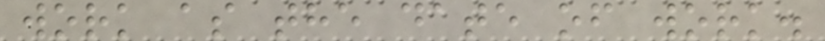work as the date of work.
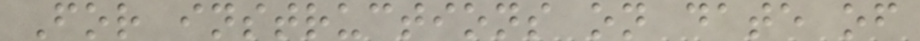For instructions on date of
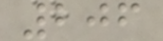206
